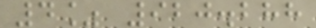4% 920.288
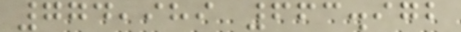774,989 663.972
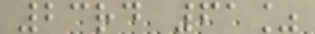23rd 61%
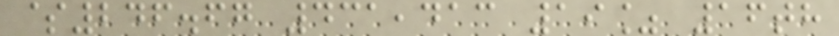$246.67 431,413 19% 16th
